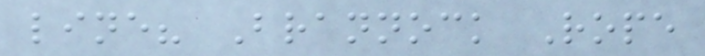line? Brannock Rope
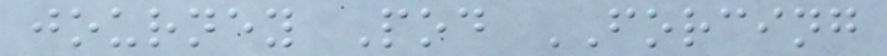journey Pod FORCING
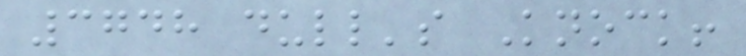3748 dull's Knock!
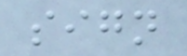sign
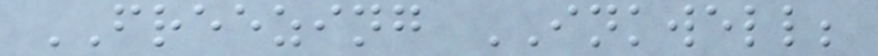FREEZING INKWELL;
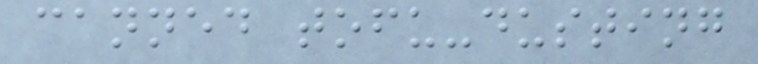canned tofu-dusting
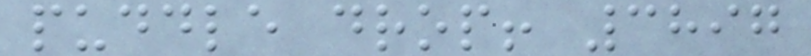puddle drop! 3897
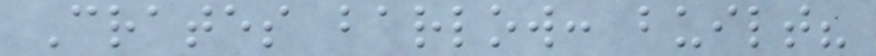Crates barlow: built?
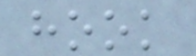hook
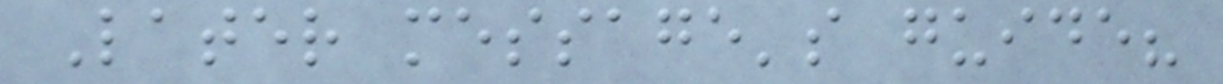Later message's guide?
